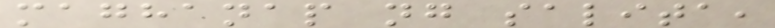maghanap ng salita,
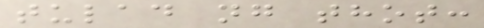tulad ng thot:
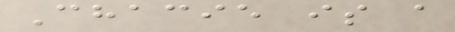Chacie is a
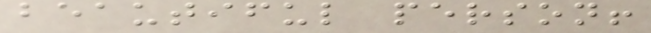beautiful person!
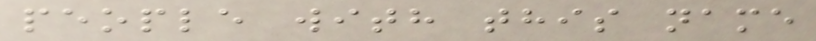people with this name
